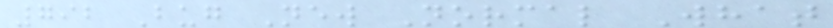792 Bug New Normal What
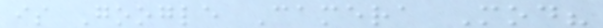is Google Camera Mod?
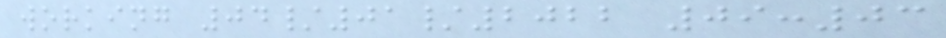working 04/01/2022 09:03
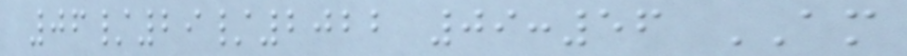06/29/2022 09:56 AM
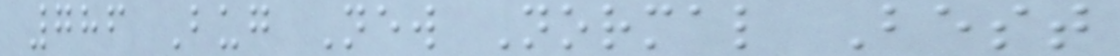786 Bug New Normal Best
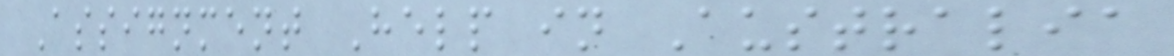Assignment Help in Australia
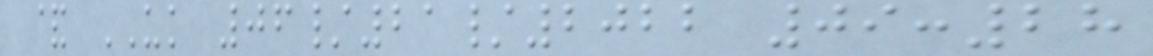& UK 06/21/2022 09:28
